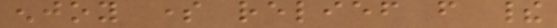enjoy some relief from their
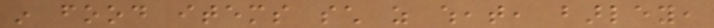in food items such as wheat, barley,
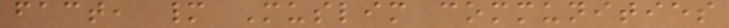fact, many Muslim communities
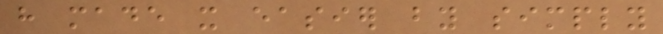have made it easier by simply
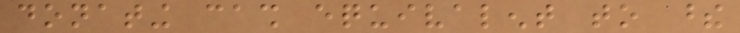donating cash equivalent to these
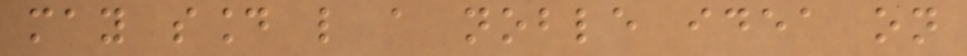may sound like a noble idea on
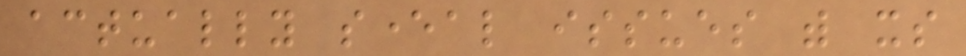actually several issues with its
